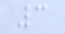3
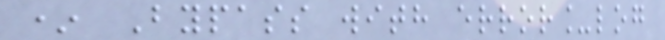* Bypass with error_log
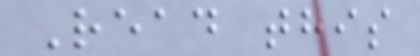Read this
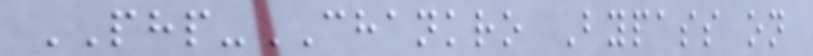PHP-CHANKRO Bypass on
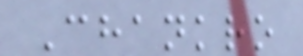Chankro
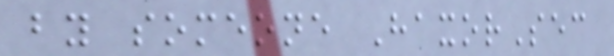by someone HaxorSec
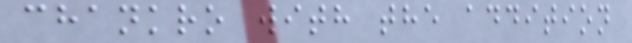chankro with the addition
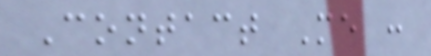Contact Me :
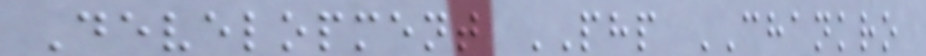Development PHP CHANKRO
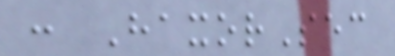: HaxorSec
